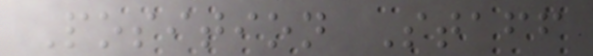Position Staff
